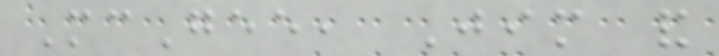McGee, Jim and
